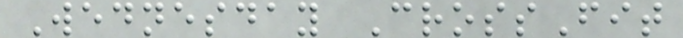Wednesday CrossFit
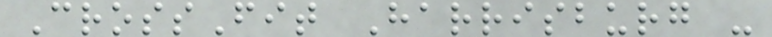CrossFit Harrisburg -
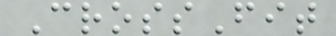CrossFit
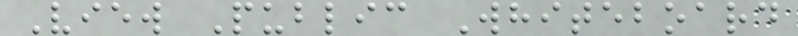View Public Whiteboard
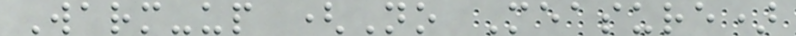Warm-up (No Measure)
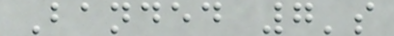Banded 7's
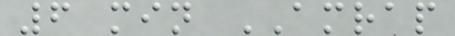6 min AMRAP
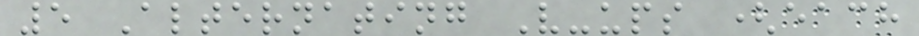5 Alternating V-ups (each
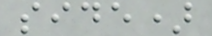side)
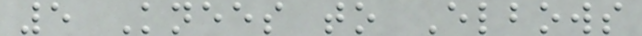5 Knees to Elbows
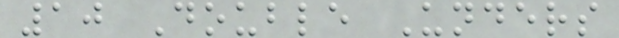10 Double Unders
